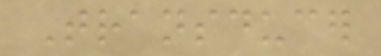Transducer
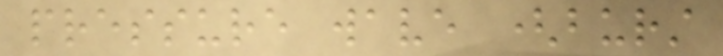pressure wave (burst
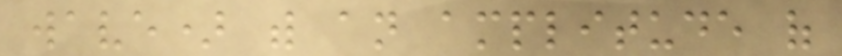wave) with an amplitude of
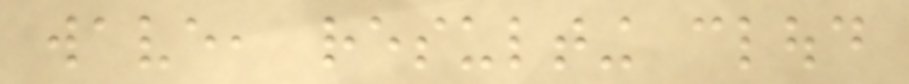wave, resulting cloud
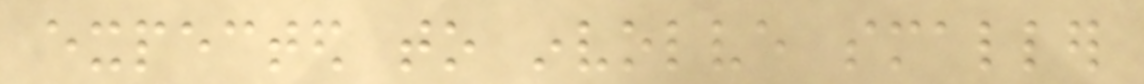expected to involve smaller
